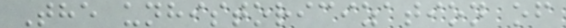The unhistoricization of
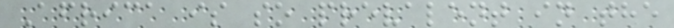Africa is so prevalent in the
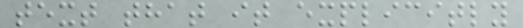text that it explicitly
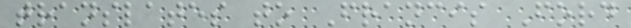translates to Francis Ford
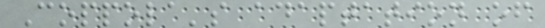Coppola's adaptation of
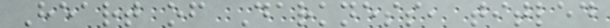Heart of Darkness, titled
